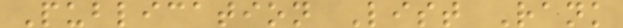Publication List Rank
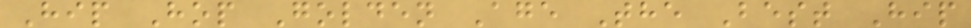Hip Hop Golden Age The Best Hip
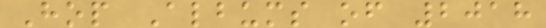Hop Albums of 2018
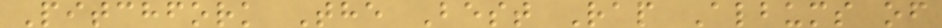Pitchfork The Best Rap Albums of
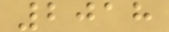2018
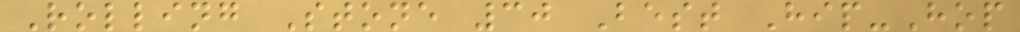Rolling Stone 30 Best Hip-Hop
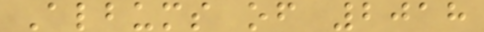Albums of 2018
